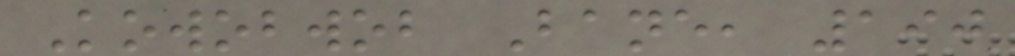Kowobwob Bane, 190
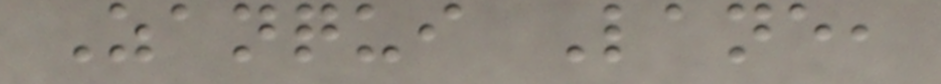Zanqui Lane,
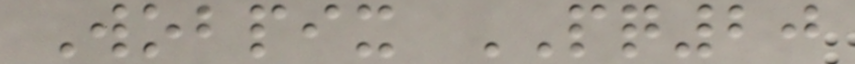Wobpix PQ20
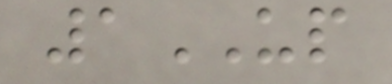1UP
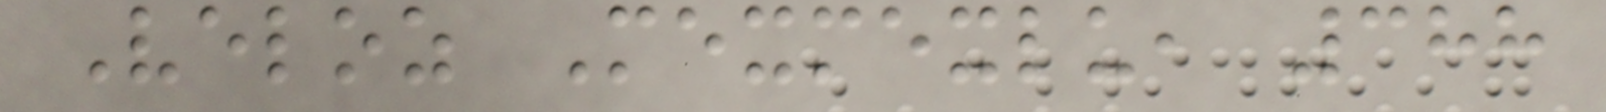Veloz Mexmexlu, 388
